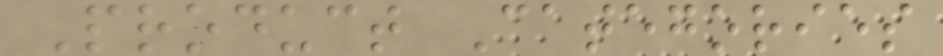Product Categories
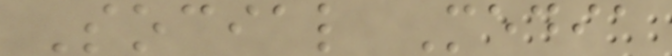Social Media
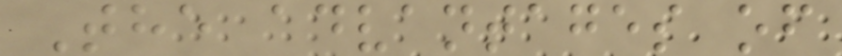The advantages of
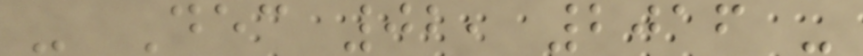- Dec 02, 2016 -
